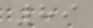89
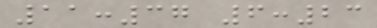11:37 6:23
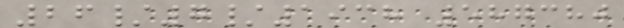26/7/1938 587380
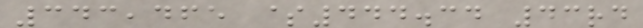343,465 $444.34 43rd
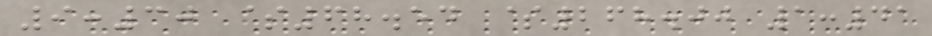9:30 $68.54 $268.00 1:41
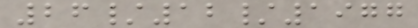26/12/1977
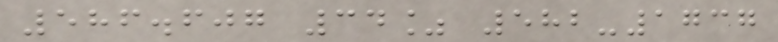586.607 34% 582-1737
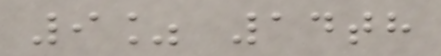9% 14th
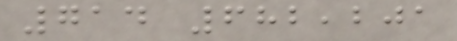714 682,201
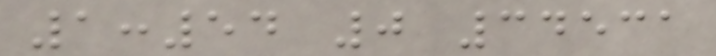1:54 0 34531
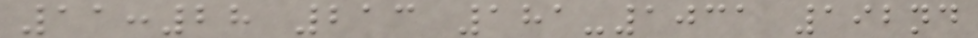11:28 213 181-1031 192nd
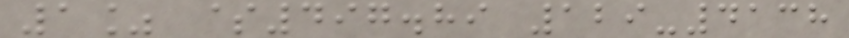1% $497.89 129-4138
